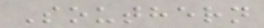Southern
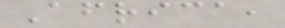Africa,
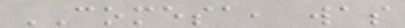COMESA, was
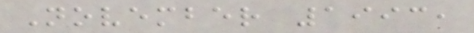November 1993,
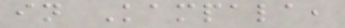in Kampala,
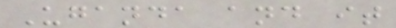Uganda and it
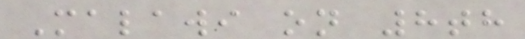Malawi on 8th
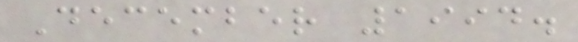December 1994.
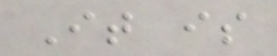It is
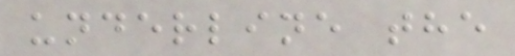underline the
